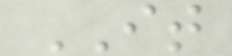IT
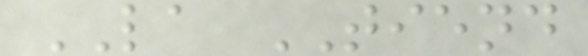LA TIEND
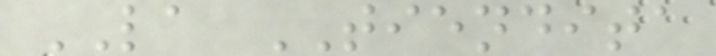LA TIENDITA
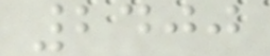2400
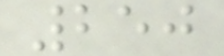250
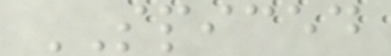SPICED
